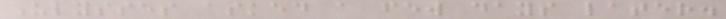Ulysses asked a few days later.
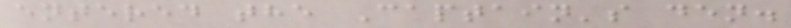entered the Captain's den.
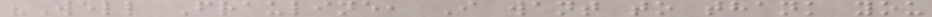"Well Frauline, I want to thank you
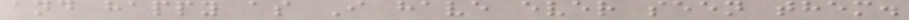and happy as I have ever seen them.
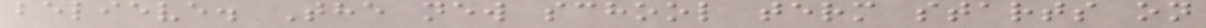believe. The new school term starts on
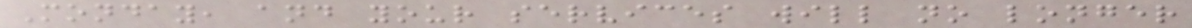Monday, and your services will no longer
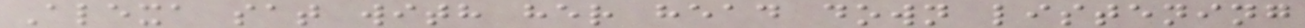Alexa sat with her head down listening
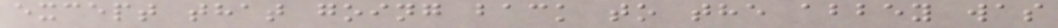except that going back to the abbey was
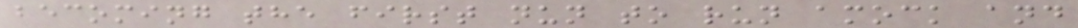becoming the first nun to run amock and
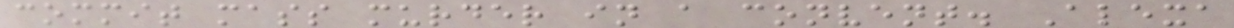commit mass murder in a convent. Alexa
